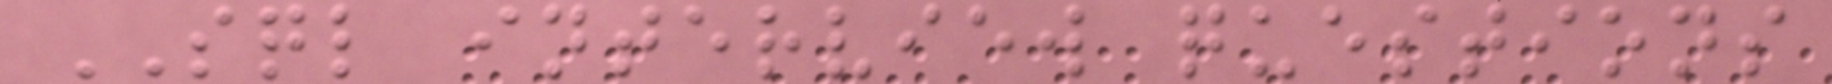SQL interview questions
